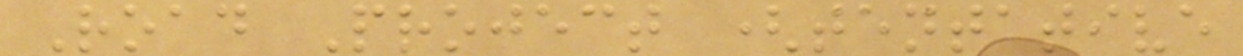Road Project (tentative
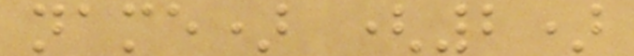name) (2)
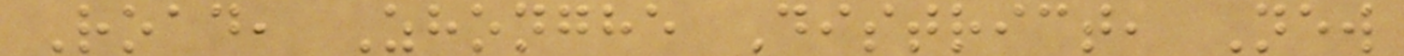Road, Zhonghe District, New
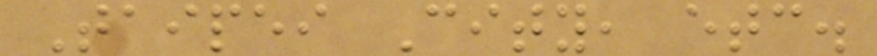Taipei City, etc.
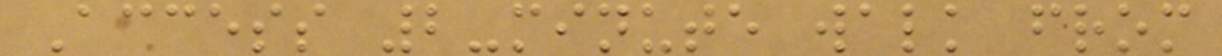Access 2-minute walk from
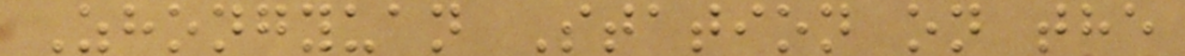Zhongyuan Station on the
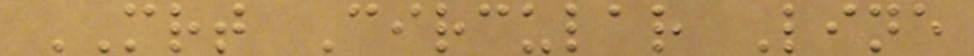MRT Circular Line
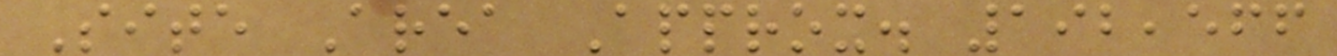Site Area Approx. 192,566
